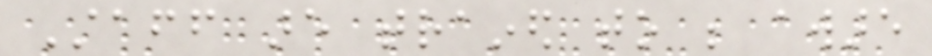Staff are trained to be aware
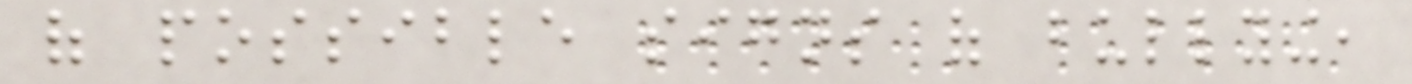of possible signs of bullying,
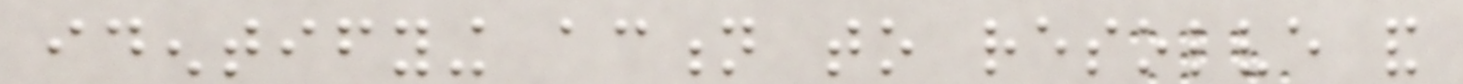identifying action to resolve and
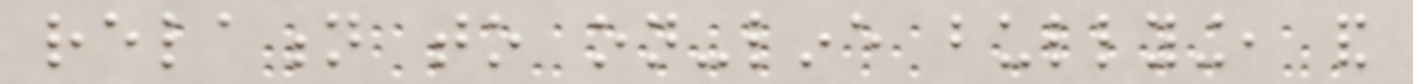relation to on-line bullying, and
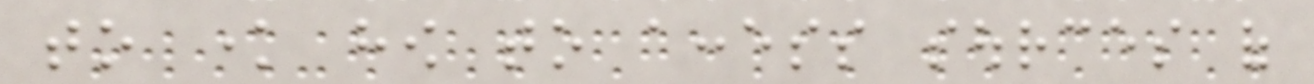to know how to access sources of
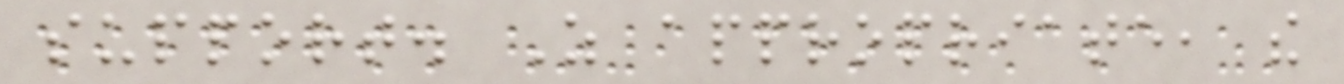support. As appropriate, the
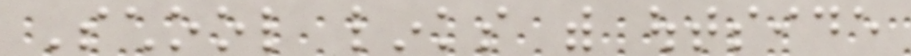School links with outside
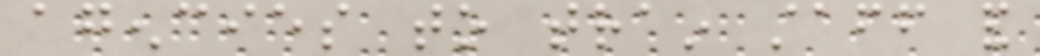agencies to train staff and
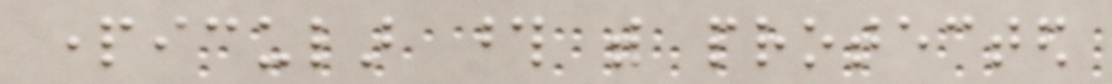particular those with protected
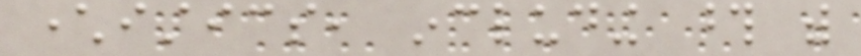characteristics, including those with
